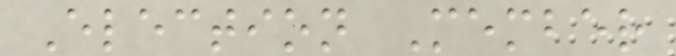Election Member
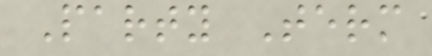Party Term
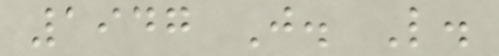1947 J. L.
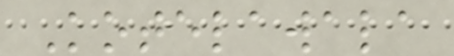Kotelawala
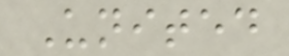United
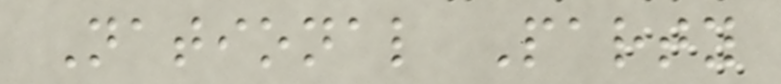National Party
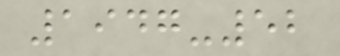1947-52
